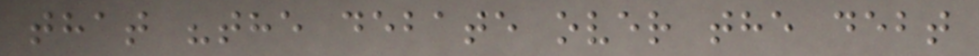that "the debate over the debt
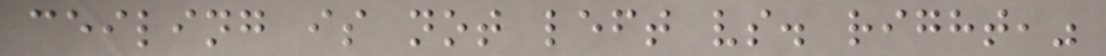ceiling is not left vs. right,"
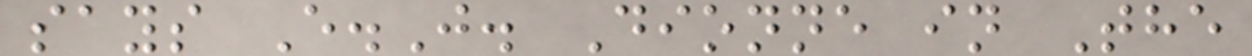says E.J. Dionne in The
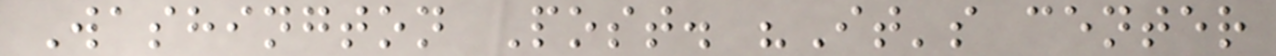Washington Post. "It's center
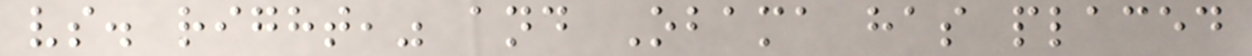vs. right," and Obama has placed
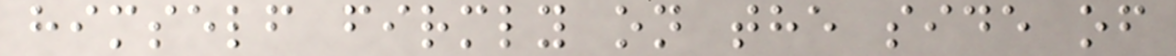himself firmly on the side of
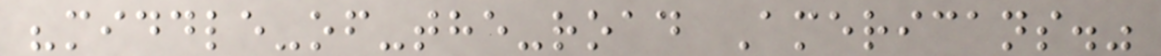"middle-of-the-road Americans."
